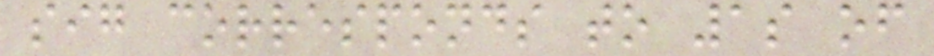sig corresponds to 1s of
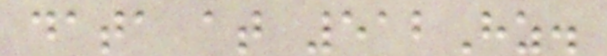data at 512Hz.
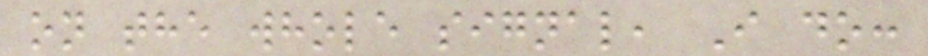on the whole signal, I do:
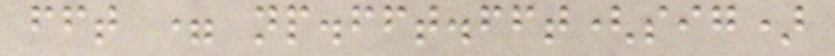fft = np.fft.fft(sig)
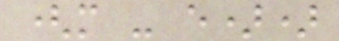(m - e))
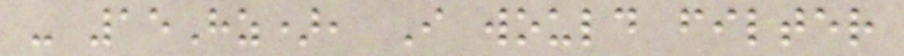- 15Hz), I would filter
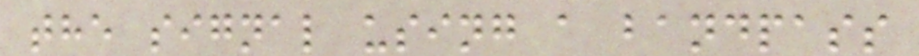the signal using a bandpass
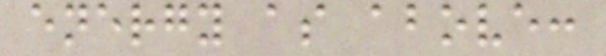energy as above:
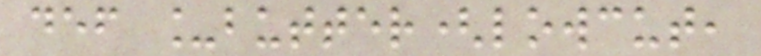def _butter(lowcut,
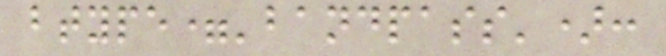btype='bandpass'):
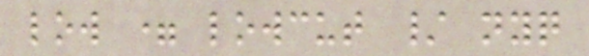low = lowcut / nyq
